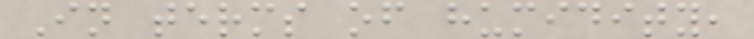In terms of humidity,
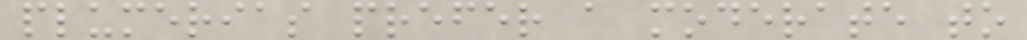plumerias prefer a moderate to
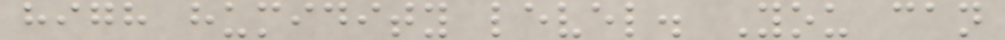high humidity level. You can
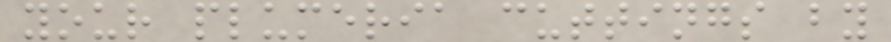your plumeria cuttings by
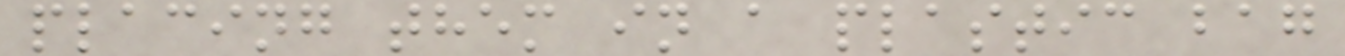placing them in a plastic bag
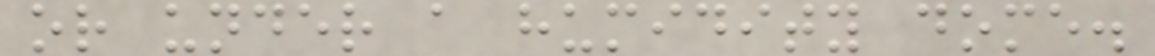or under a humidity dome.
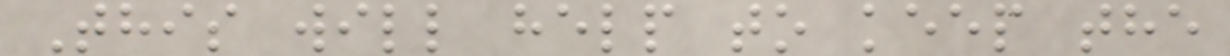This will help to keep the
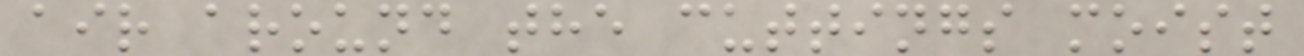air around the cuttings moist
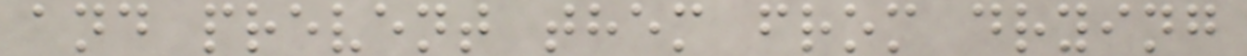and prevent them from drying
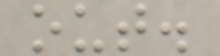out.
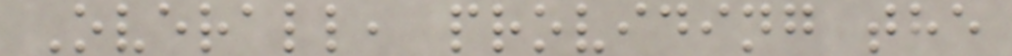Overall, providing the
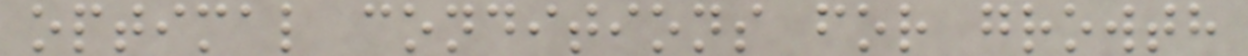optimal conditions for growth
